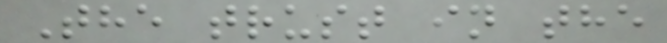The trust in the
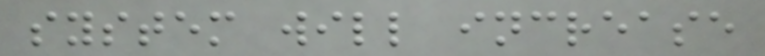system will increase
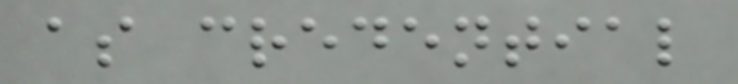as credential
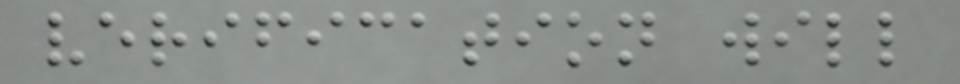verification will
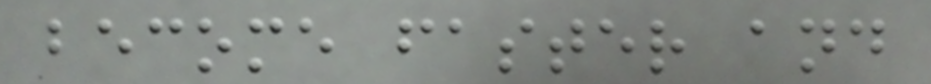become faster and
